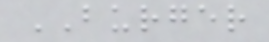BURGER
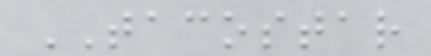TACOSTAR
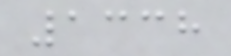1338
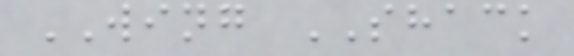WING SHACK
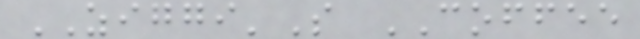ZIGGI'S COFFEE
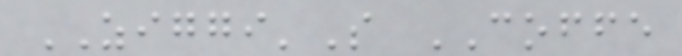ZIGGI'S COFFE
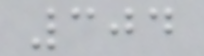304
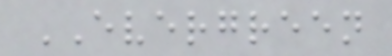EVERGREEN
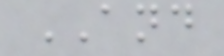AND
